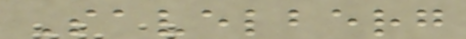Savelberg
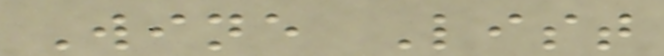Wine List
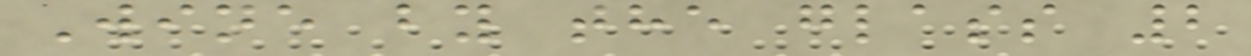Wine by the glass 2
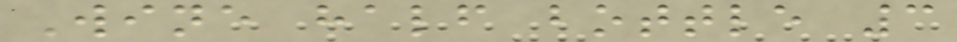Wine half bottle 3
